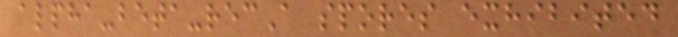alpha-beta-recA spores exhibited
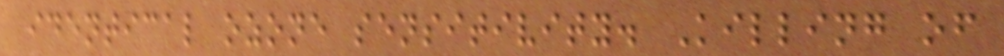identical ozone sensitivity. Killing of
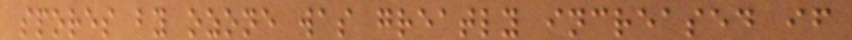spores by ozone was greatly increased if
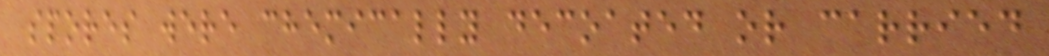spores were chemically decoated or carried
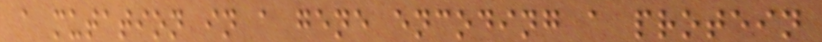a mutation in a gene encoding a protein
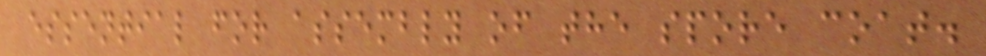essential for assembly of the spore coat.
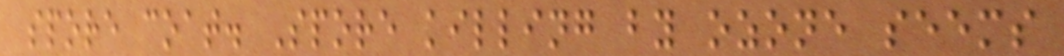spore coat. Spore killing by ozone seems
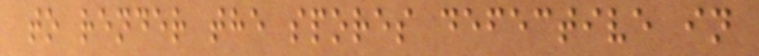to render the spores defective in
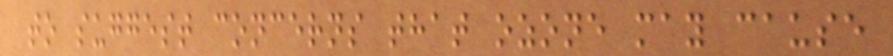to suggest concerns that ozone may cause
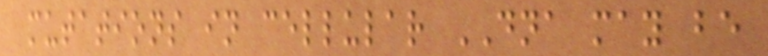mutations in cellular DNA may be
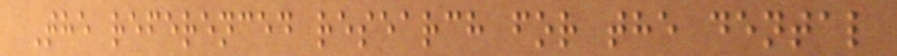The referenced research for the dental
